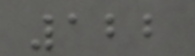122
